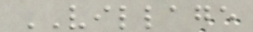VILLAGE
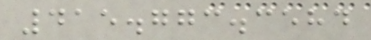415.773.3584
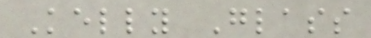Kelly Glass
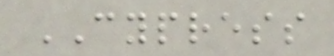CYPRESS
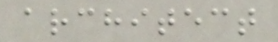architect
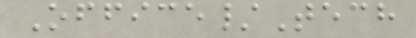Office/Tech
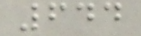644
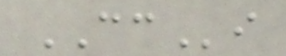CCi
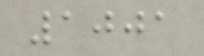1001
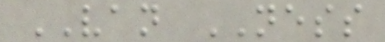VAN NESS
